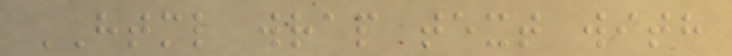HTML wrap text with
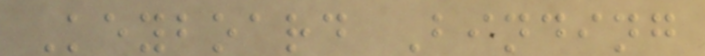Keyboard Binding
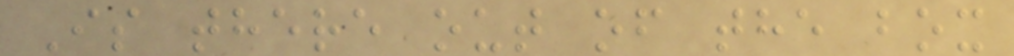Is there out of the box
